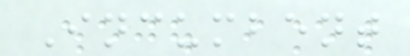Incumbent
